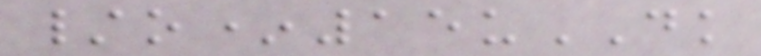/o*15uDK
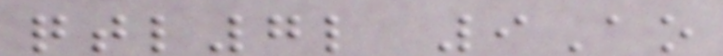qtl7l 9Ao
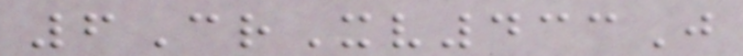6CrXv433J
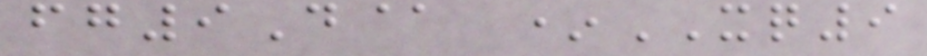fg9D@ *XQ9
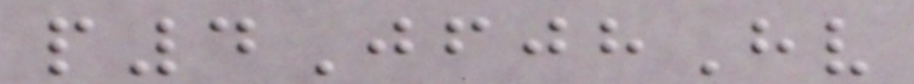p4JfjhHv
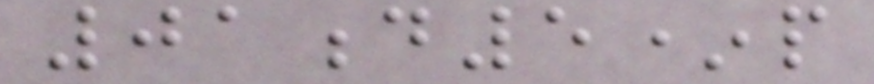01d5*p
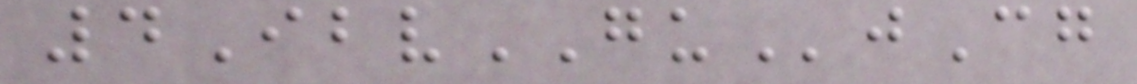4IbvGUjCg
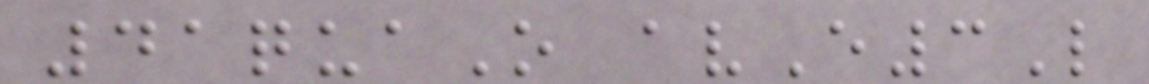41quaO avE3L
